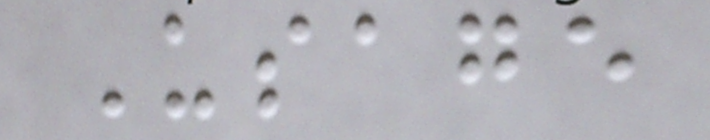Usage
